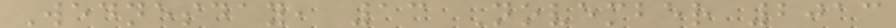Wednesday, 13 November 2013
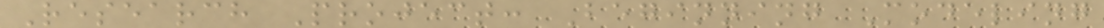Research Project: Beginning Modeling
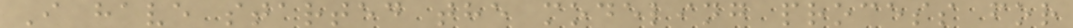I have started the modeling process for
